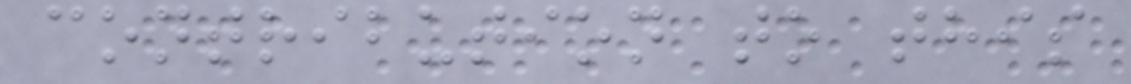contribution to this
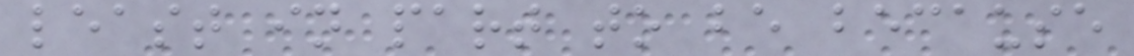least in part to be because
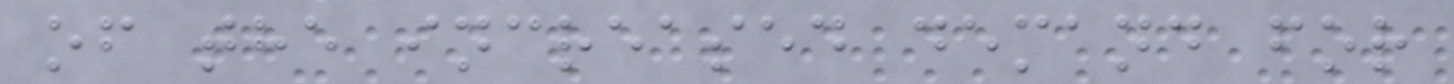of the increased demand for
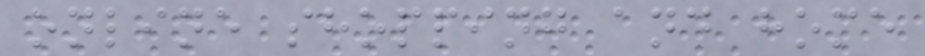online shopping and home
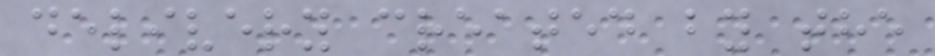delivery created by the
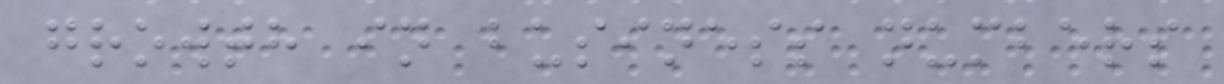growth in business numbers
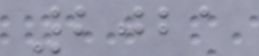2021
